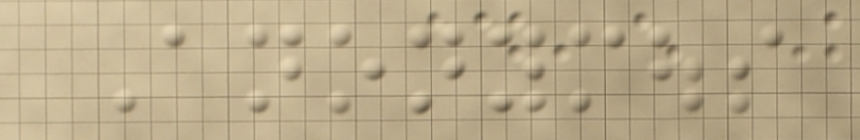Anonymous
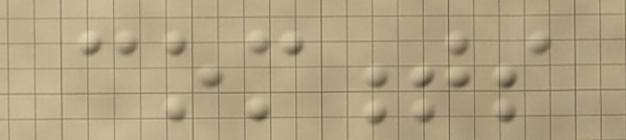comments
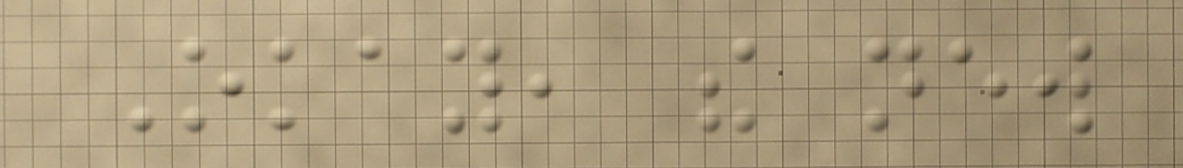Okay, the new
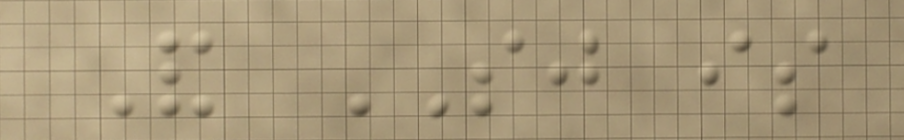And SJ is
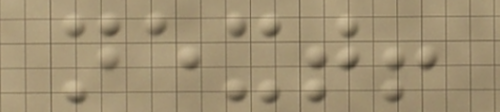next!
